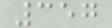357
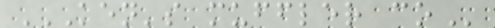KEN'S MUFFLER CO
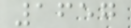1657
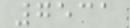7531
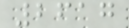2617
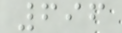696
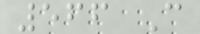566 C
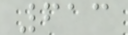613
